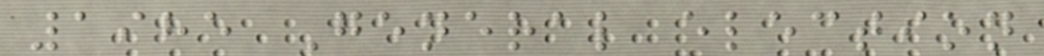1985 General election
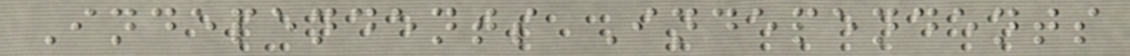Independents Independents
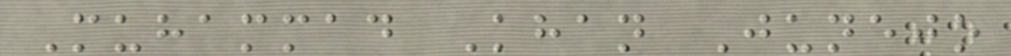Muhammad Khan Junejo
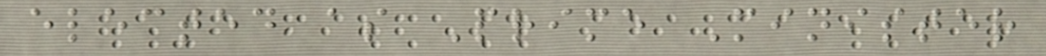elected as Prime Minister
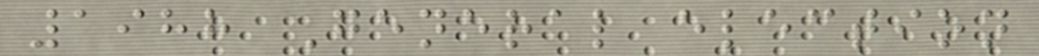1988 General election
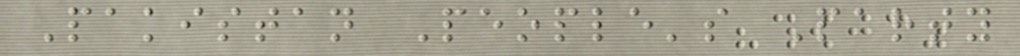Pakistan People's Party
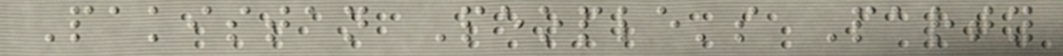Pakistan People's Party
